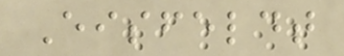Eisfeldt
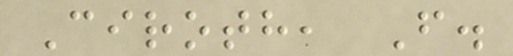Ciroth, F.
